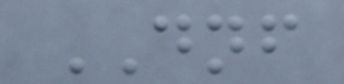DNF
